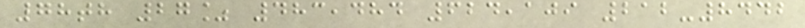78th 27% 483,484 624,109 212-8442
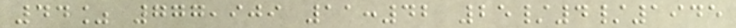44% 777,909 11:42 25/4/1945
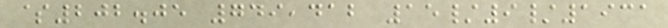$202.05 749,412 15/9/1931
